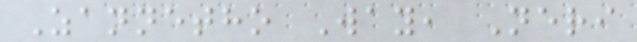Zannetho Way, Neri
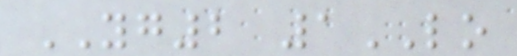YG2 1LO
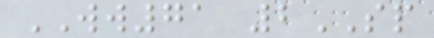WW71 2SP
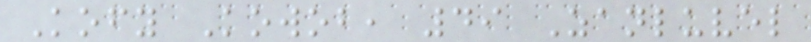Kofy Kowob, 49 Zanluvel
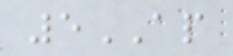5AP
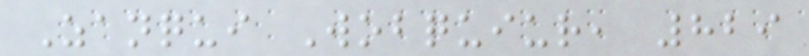Zanqui Wobquiur, 829
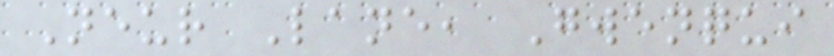Neur Lane, Gwenqui
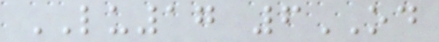LU17 6OD
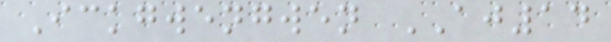Ickgwengwen AJ14
